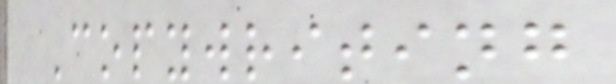Copywriting
